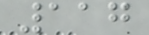117
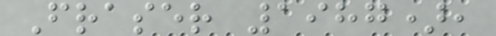Fraser 1987),
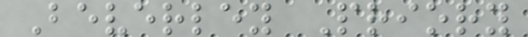Beverley Priory
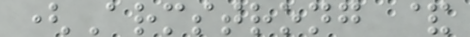(Armstrong &
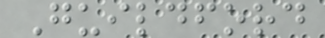Guildford
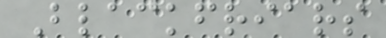Blackfriars
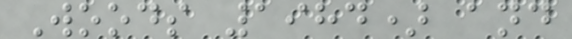Woods 1984) and
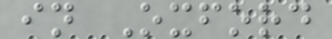in Oxford
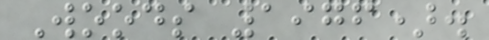Woods 1976).
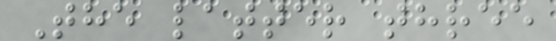The latter three
